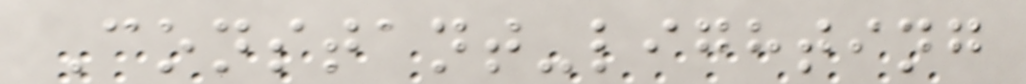Constant-lighting
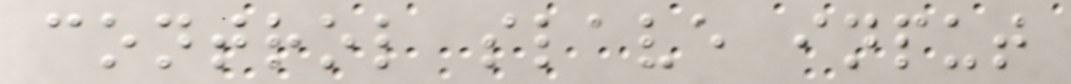control slave input
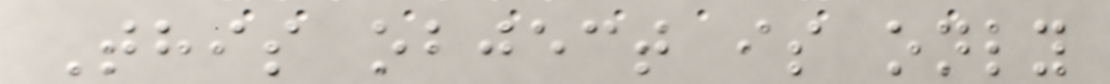This object is only
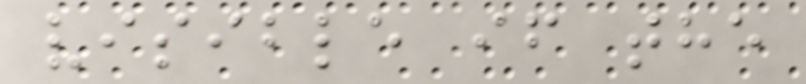visible if the
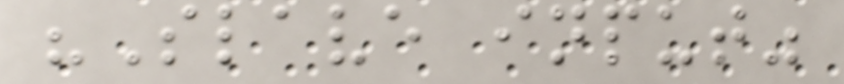"Slave input"
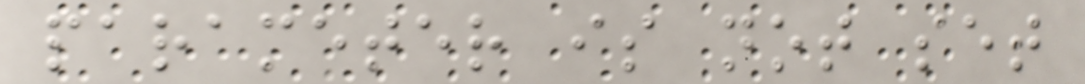parameter is not set
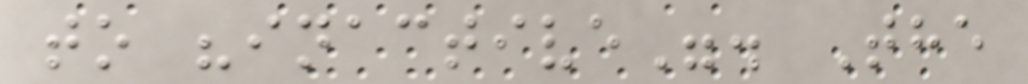to "inactive". The
